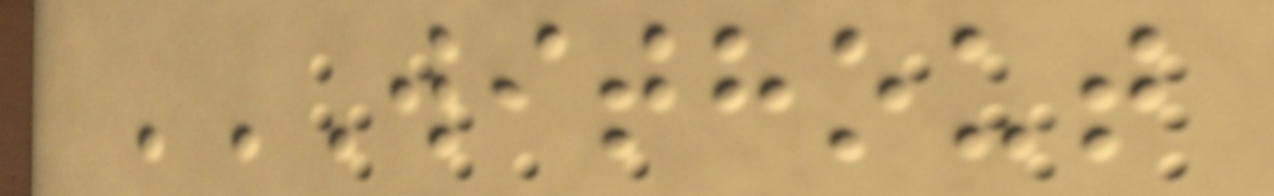WITHOUT
